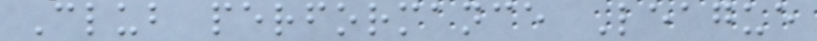Club performance League
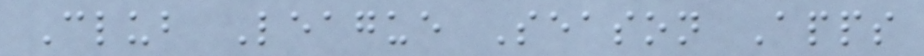Club League Season Apps
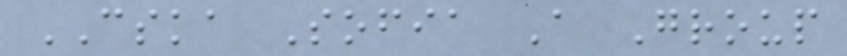CSKA Sofia A Group
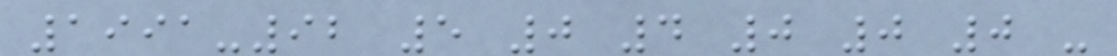1991-92 5 0 4 0 0 0 -
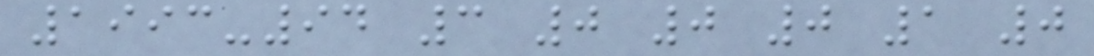1993-94 3 0 0 0 1 0
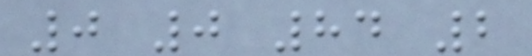0 0 84 2
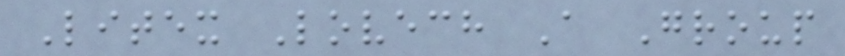Litex Lovech A Group
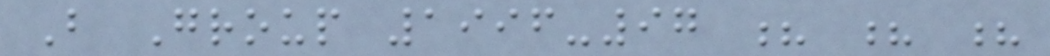B Group 1996-97 ? ? ?
